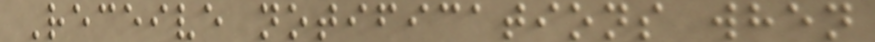Receive notifications when
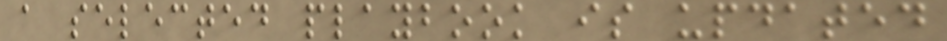a selected playbook is updated
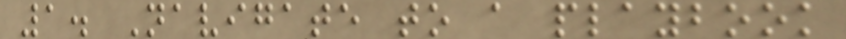1. Navigate to a playbook
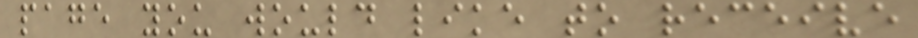page you would like to receive
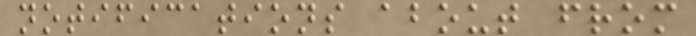notifications about from
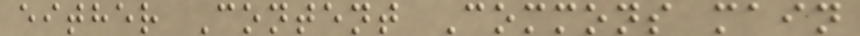either Content Commons main
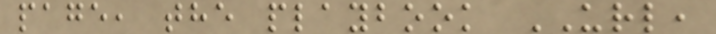page, the playbook URL,
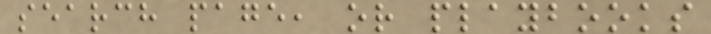search page, or playbooks
